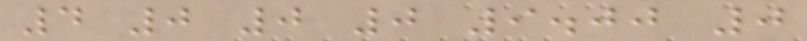4 0 0 0 9.00 0
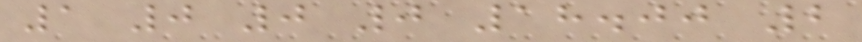1 0 0 0 18.00 2
